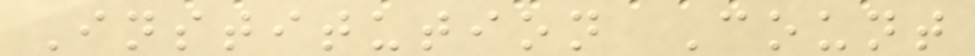Institution Count
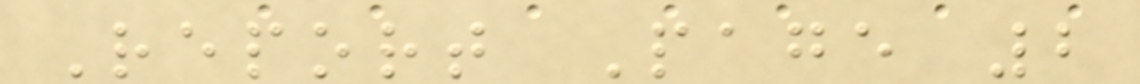Report Page 2
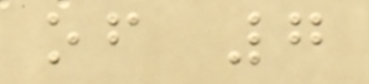of 7
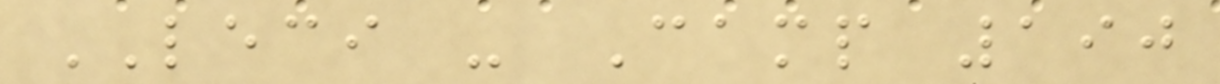LECI - Camp 190
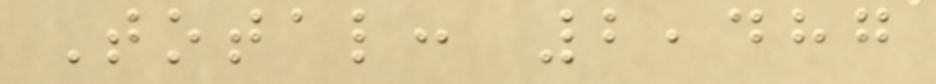Total: 2,487
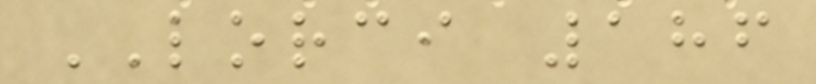LORCI 186
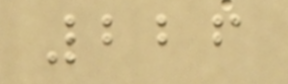226
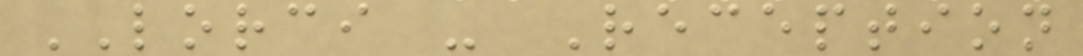LORCI - Reception
